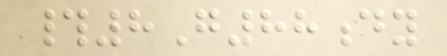#8G88dy
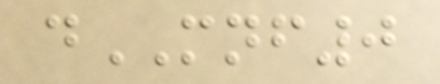dMNF0
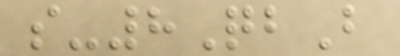s-8QbB
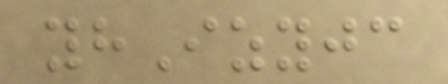yhIzyjc
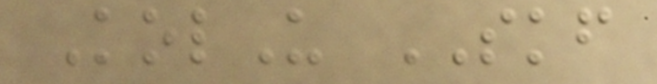KolU SKF
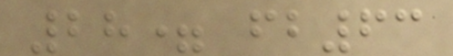28= fb63
